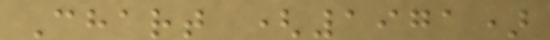Chart (1971)
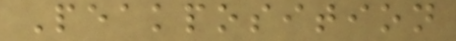Peakposition
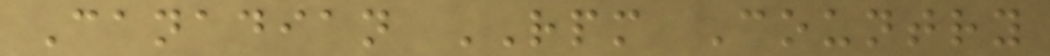Canadian RPM Country
